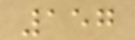157
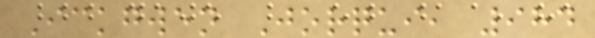Ickgwen Jorqui, 984
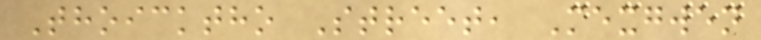Thoicktho Street, Mexgwen
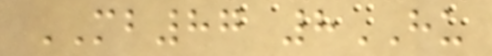MB87 8HU
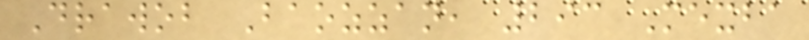Drawob Baozzan, 293 Mexba
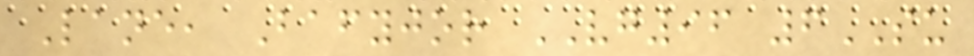Lane, Bafyjor VG96 6SU
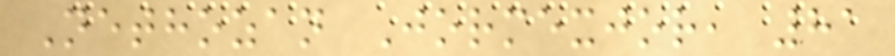Nethozan Jormexjor, 81
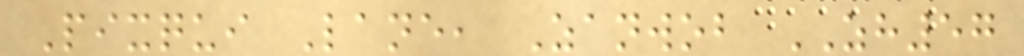Pixqui Lane, Zanwob ZH57
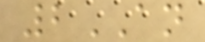2AN
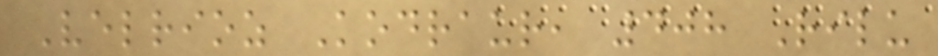Velrioz Kodraur, 408 Rilu
